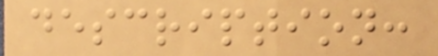description:
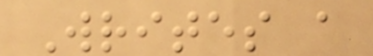Writes a
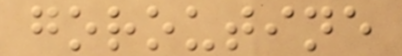goroutine
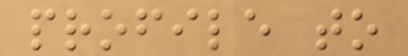profile to
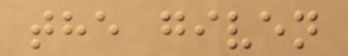the given
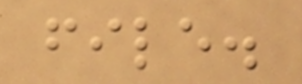file.
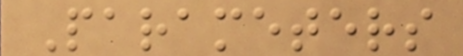Parameters
